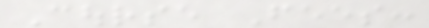Course Fees:
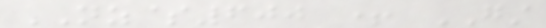NZ$600 + GST
